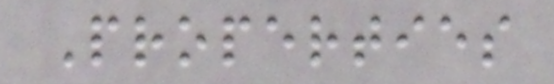Properties
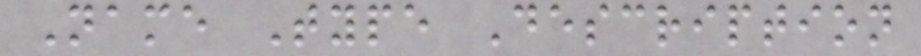Name Type Description
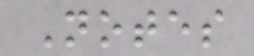Notes
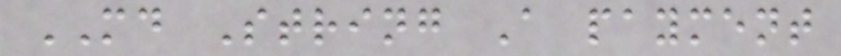MD String A payment
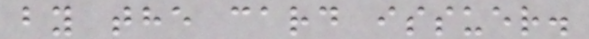by the card issuer.
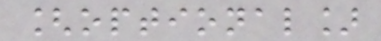[optional]
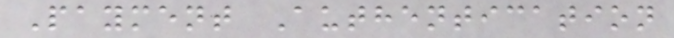Payment Authentication
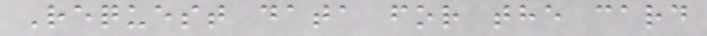Request data for the card
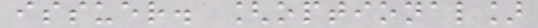issuer. [optional]
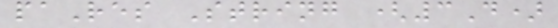paRes String (3D)
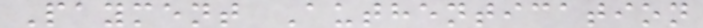Payment Authentication
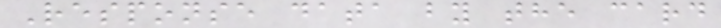Response data by the card
